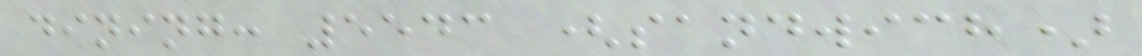dining: 5543 (sandwich)
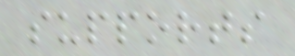supports
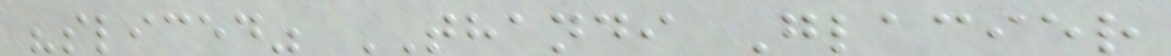"sliced" THANDI Glacier
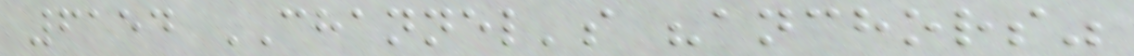6154 CHANNEL's "anchors"
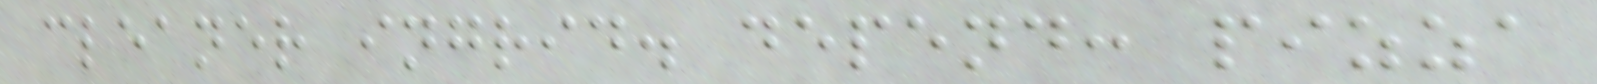cleaner ingrid. depend: pizza
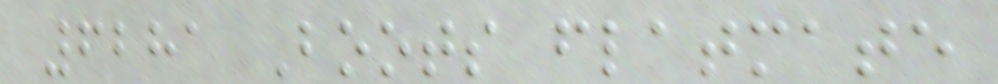6281 Boots flatmate
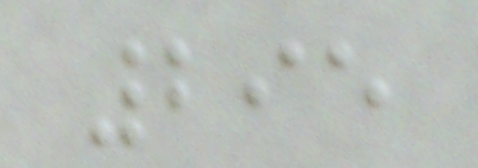295
